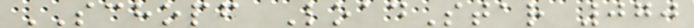SCHOPF LoadStar 070
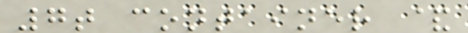7t container &
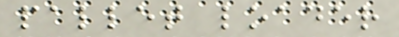pallet loader
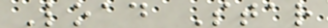Load Star
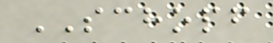SCHOPF
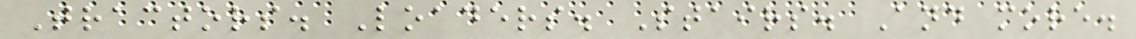Tractors. Loaders. Stairs. And more.
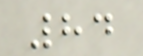84
